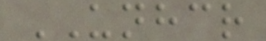UNHCR
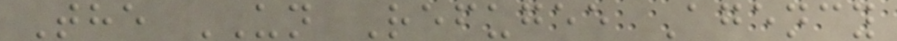The UN Refugee Agency
